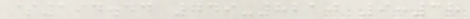$194.44 749-8210 9:38
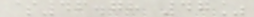$46.78 47%
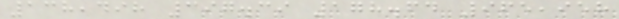138,498 397.39 178.64 965,958
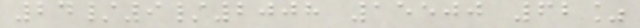24/9/2008 15500 62%
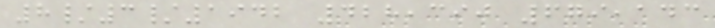8/3/1942 428,390 679,143
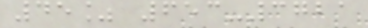45% 653-3721
